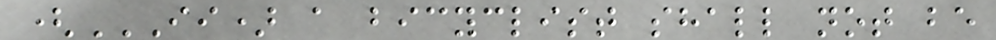(II) A BICYCLIST SHALL NOT BE
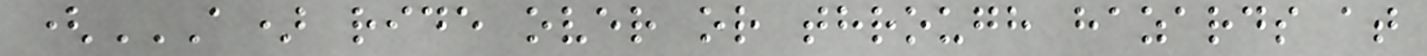(A) RIDE OVER OR THROUGH HAZARDS AT
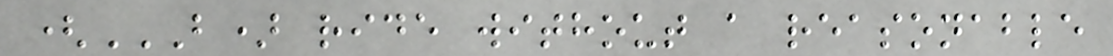(B) RIDE WITHOUT A REASONABLE
